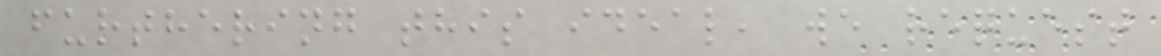furthering this ideal, we request
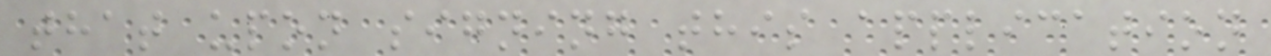that upon signing this application
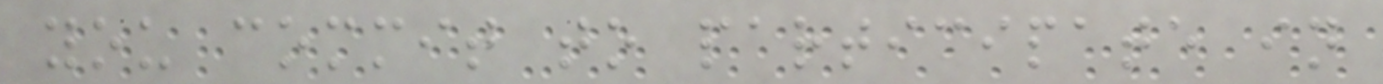you commit to participate in
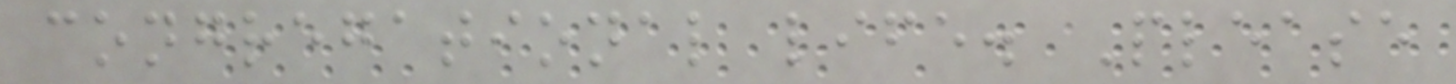congregational life. Please
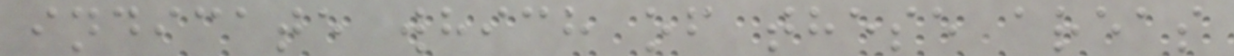indicate which of these areas
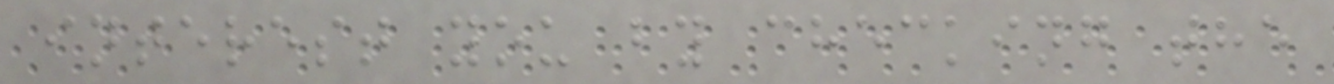interest you by checking the
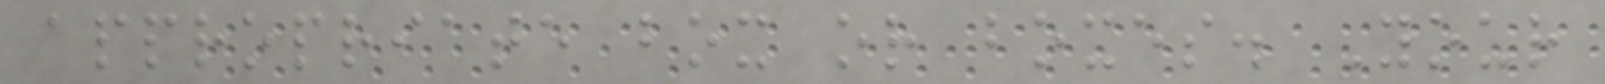appropriate box or boxes. Your
